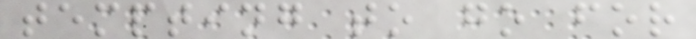tempting to go for
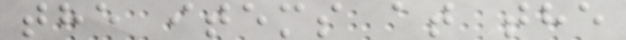the items at the
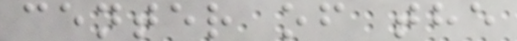center of the
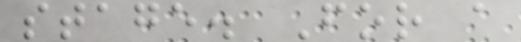stage. For a
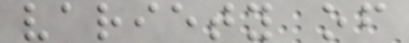variety of
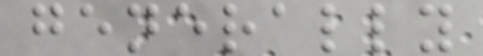generally
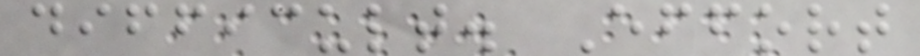difficult. Effort
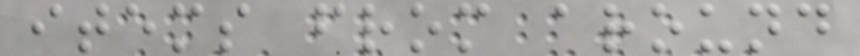items from around
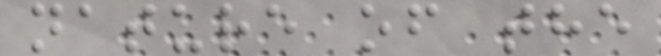nature of the
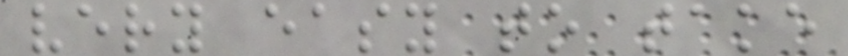very easy to take
